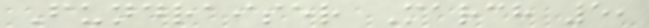Fundraiser March 5,
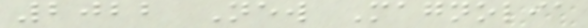2022 New Magnolia
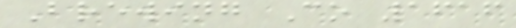Brewing Co 1616
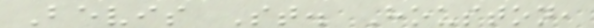Bevis St. Houston,
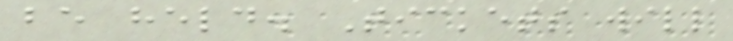be held. Tickets will
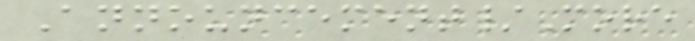Announcement/More
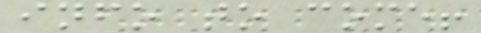info to come!
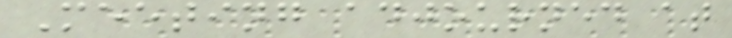Meeting adjourned at
